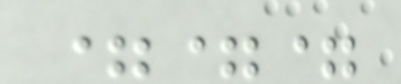===
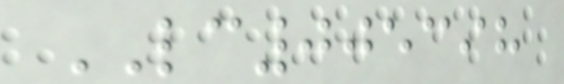LC005398
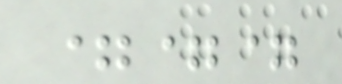===
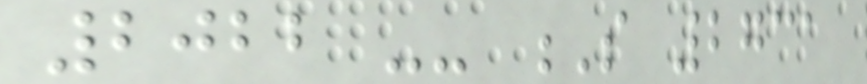2022 -- S 2731
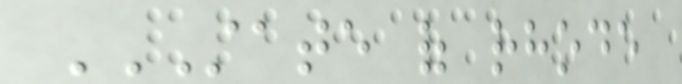STATE OF RHODE
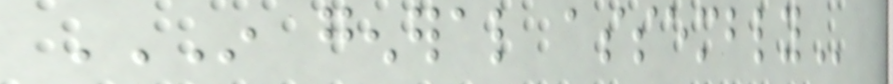IN GENERAL ASSEMBLY
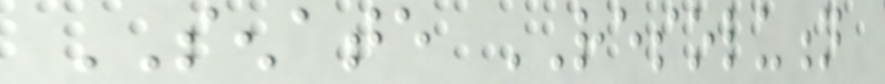SENATE RESOLUTION
